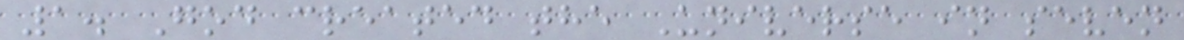1. God created the Universe in seven
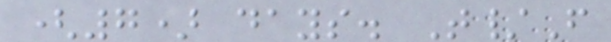(7) days. T/F
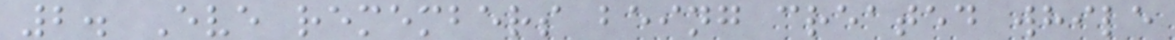2. Eve remembers being created while
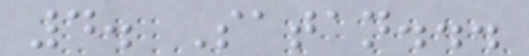4. Satan...
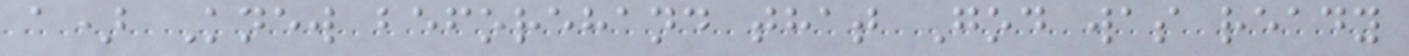a) Knew beforehand that God was ready
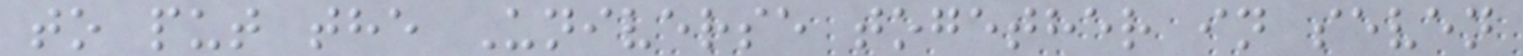to put the Universe together in seven
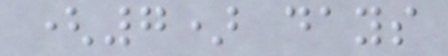(7) days
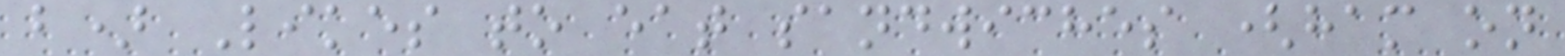b) Likes to eat sandwiches (ham on
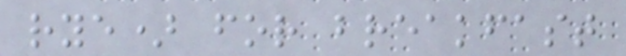rye) for breakfast
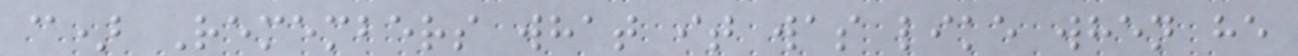c) Remembers what it was like when he
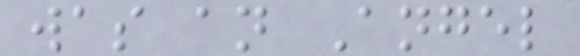was an Angel
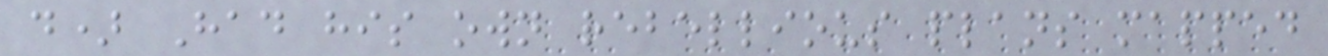d) Had his own rebellious plans mapped
